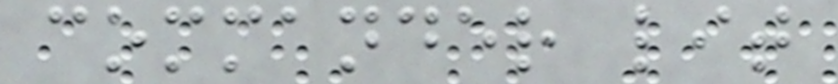commander lit
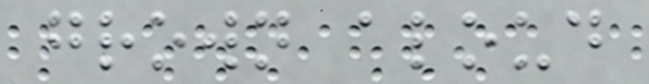grown aloud
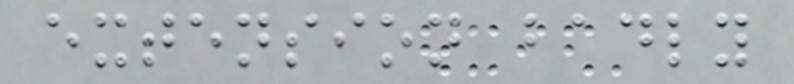extension badly
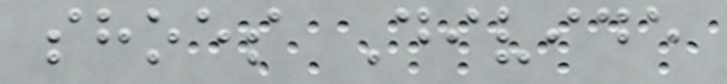shoes Divide
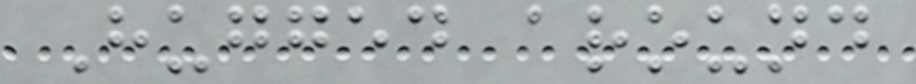Hugged around
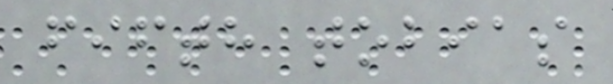fifth tobias
